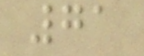71
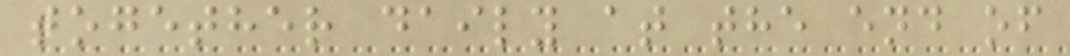together daily at the end of
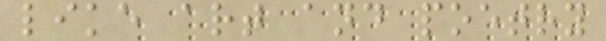like art and poetry
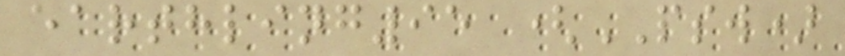earthling95 (PSW)
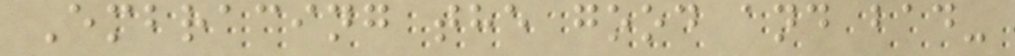Embracing the good and bad-
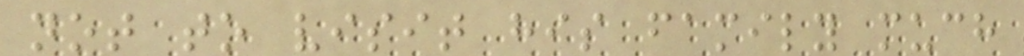not to visit his family much
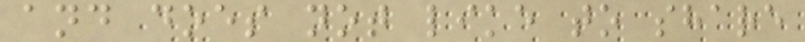and does not like to share
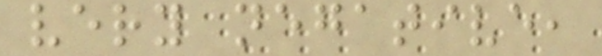very negative,
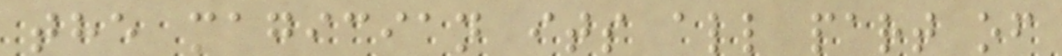the magician its all part of
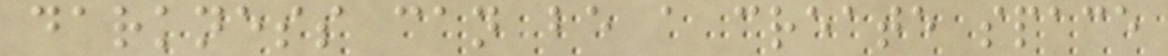darkness can be a create space
